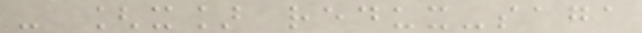- [x] redux-saga
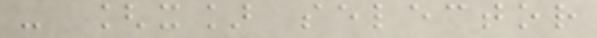- [x] selector
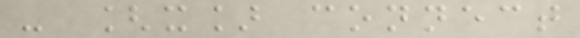- [x] connect
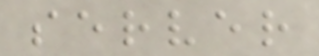server
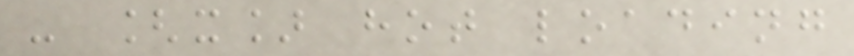- [x] hot loading
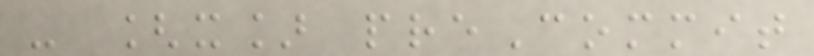- [x] preCommit
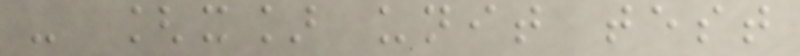- [x] unit test
